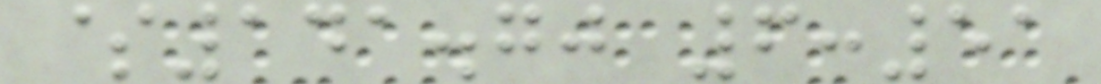$141.70 6:51
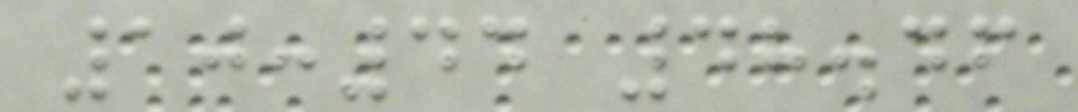10:44 48.46
